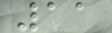11
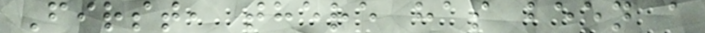First, there has been a
